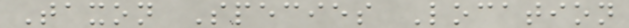Taxon Species Location
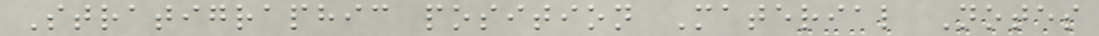Stratigraphic position Material Notes
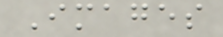Images
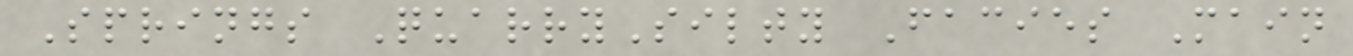Springs QuarrySilty Facies Main
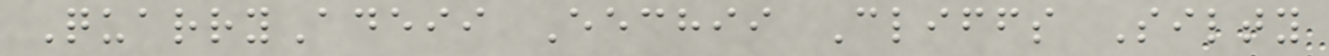QuarryAdeii Eechii Cliffs Silty
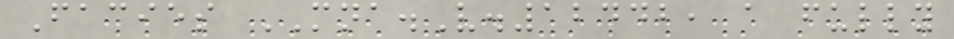Facies MNA.V.12442, a fully
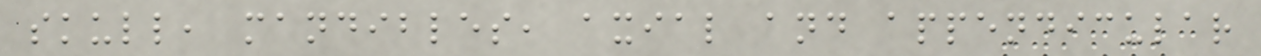skull, mandibles, axial and appendicular
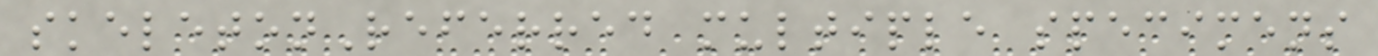skeletonReferred multiple specimens
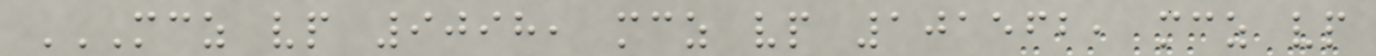MCZ VP 9098, MCZ VP 101562, MCZ VP
